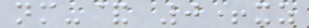nm-& 0+xz
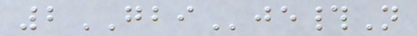2GBIje#N
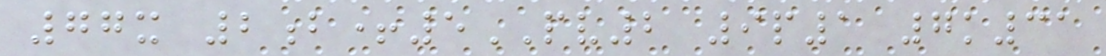77x 2b+5PV2 9p1 7k31
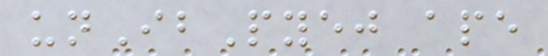unIbPyej ape
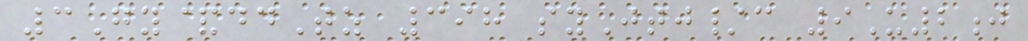3Gy&ddTz 398 syJtj/c 9U2j
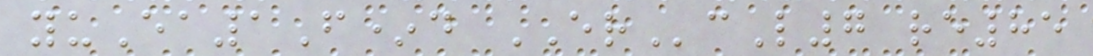yuEa1F*d ERcL7 re85
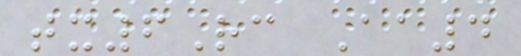tx6Rc Aa4
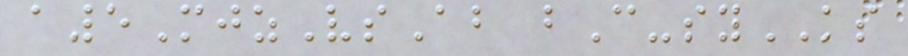a5MjzVsAb bC-syKS
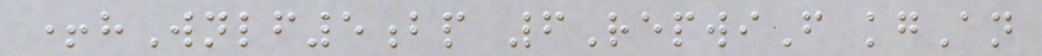+hWnlf5bp 6RepwiF kgAn
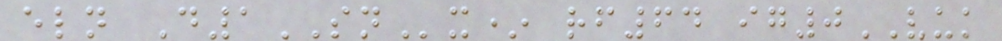eln D1SNx* rf64 ig0VUK
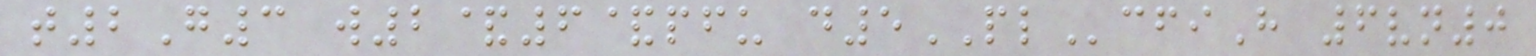t2G3 w2&6&pfu d5PLcfiH 6vn0
